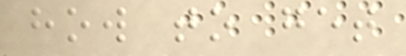how to get
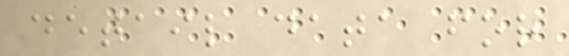detail data for
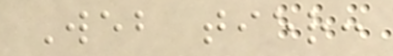Web tier:
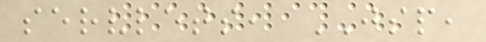servlets, JSP,
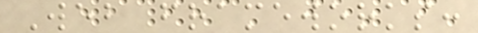Web frameworks:
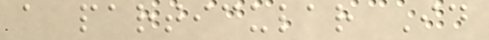a particular Id
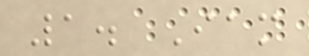1. Iam
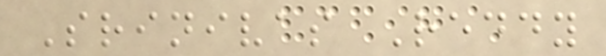Srinivas Reddy
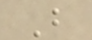B
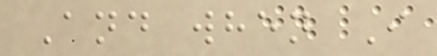And when I
